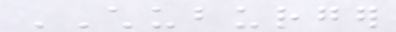CHUBURGER
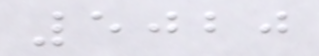5020
